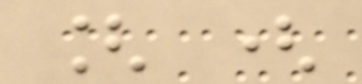[ (
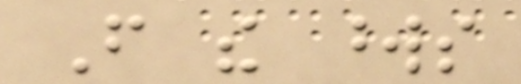From the words
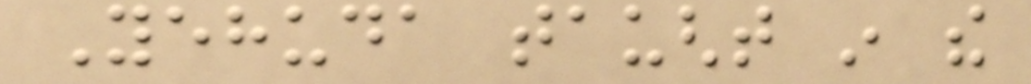Yehuda taught in the
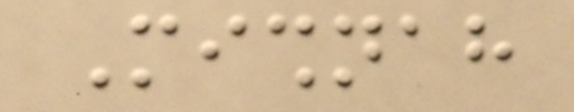Mishnah
